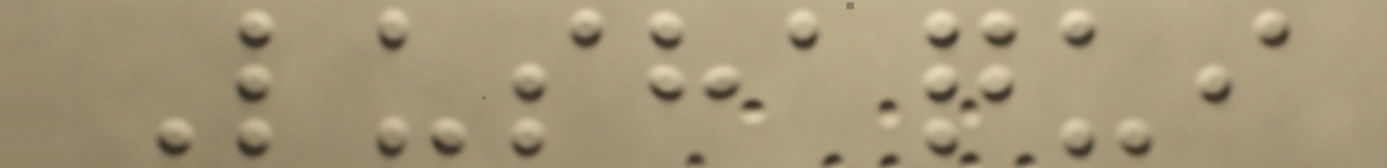Lushaqui
